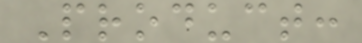Product:
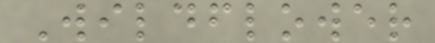Wildflower
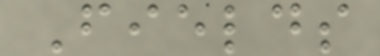Fields
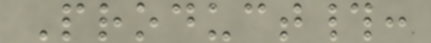Product#:
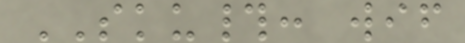SKU#: wif
